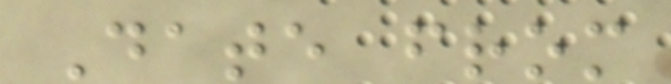Date from
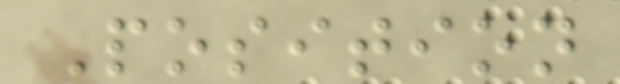Position
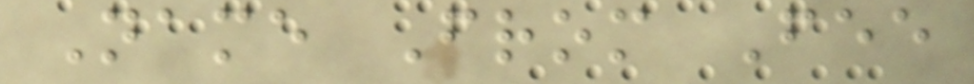Name From Fee
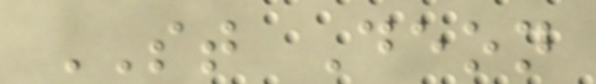ST Deon
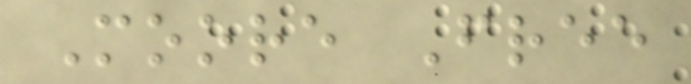Moore Free
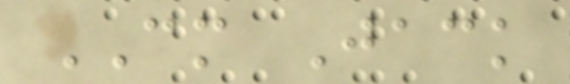CM Jack
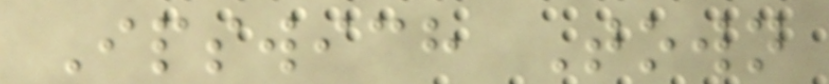Ipswich Town
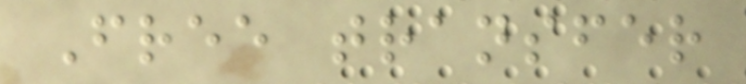Free transfer
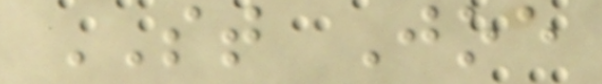ST Joe
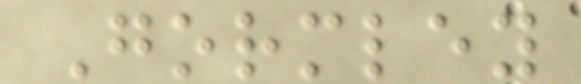Gormley
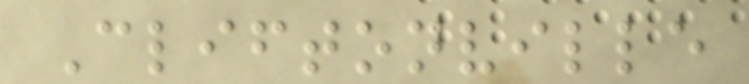Cliftonville
